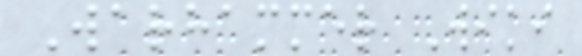Warhammer Wiki
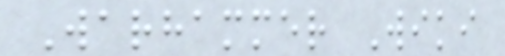Warhammer Wiki
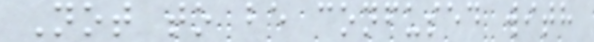Not to be confused with
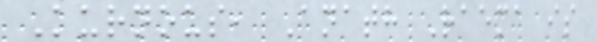Kurnous, Anath Raema is
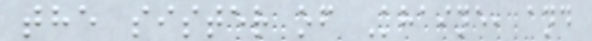the sister of Khaine, and
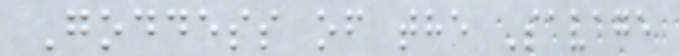Goddess of the Savage
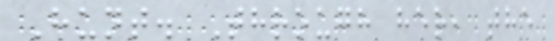Hunt. Through her, the
